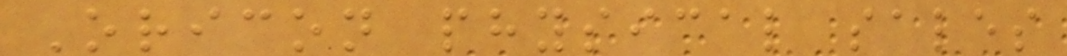Oricon physical sales
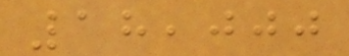18,000
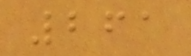261
